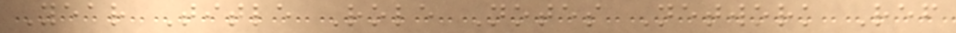Year Title Role Notes Network Ref
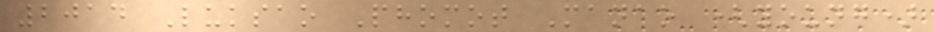2014 Luksao Phomot Manao (young)
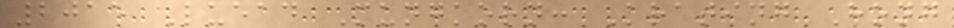2015 Luead Mungkorn: Krating Hong
